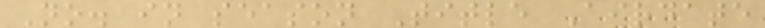No. in season Title Airdate
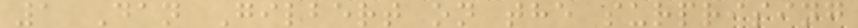1 Dan Gilbert on the surprising
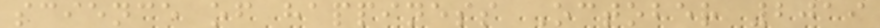science of happiness October 2019
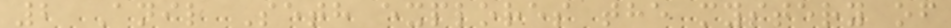2 Anil Seth explores the mystery of
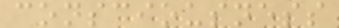consciousness
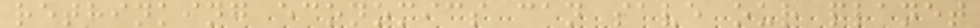rethinking economics can save our planet
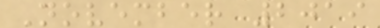November 2019
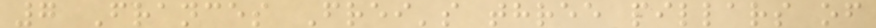7 Frances Frei's three pillars of
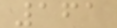161
